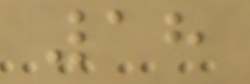18
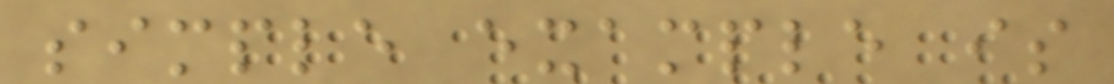simple example is
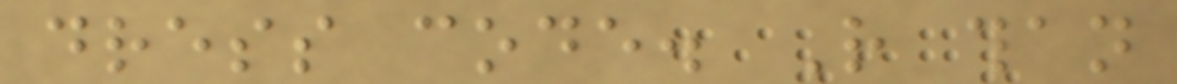dress code. Rather than
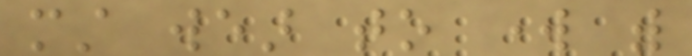must wear to work with
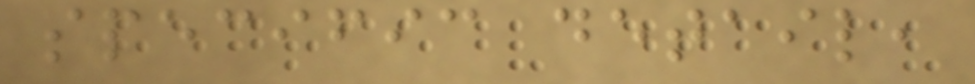specific detail,
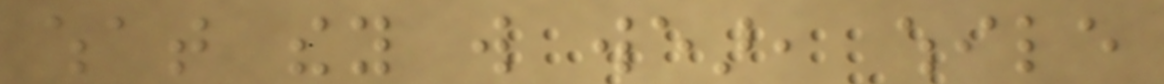what they will wear, while
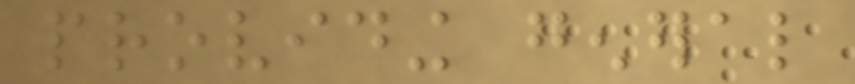providing general
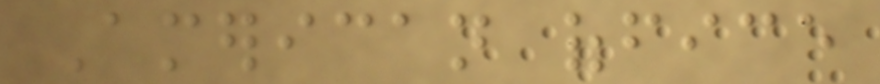American office
